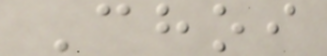Choi
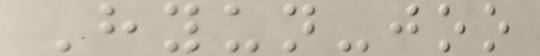Hyun-joo
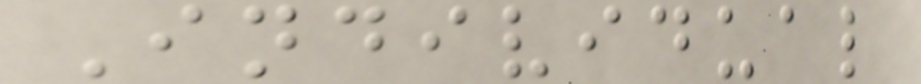Individual
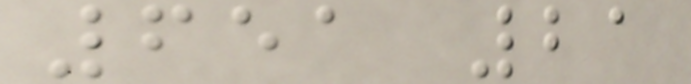651 21
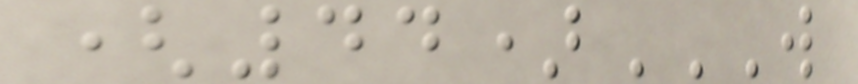(44)W
